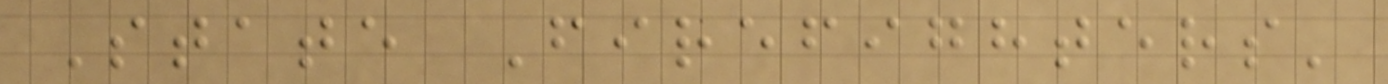State Firefighters'
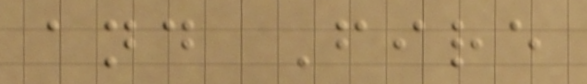and Fire
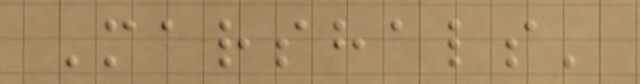Marshals'
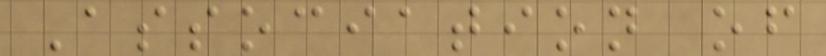Association of
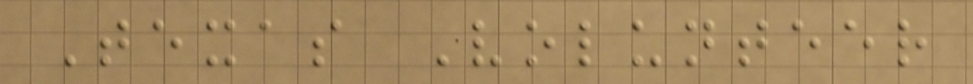Texas Volunteer
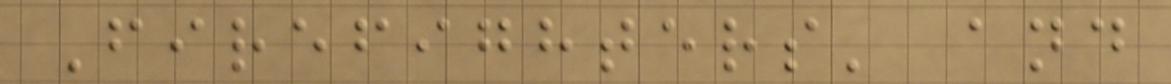Firefighters' and
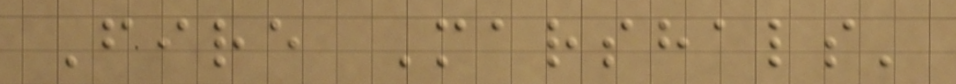Fire Marshals'
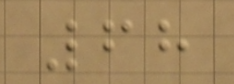68
